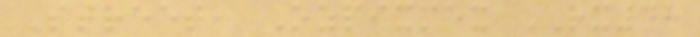Street, Ozpixmex RX48
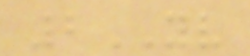2YV
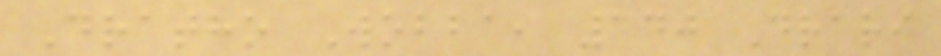Dratho Wobba, 140 Drari
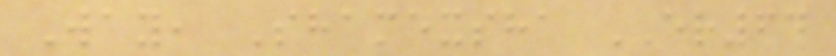Way, Shamexsha ER64
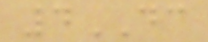4DC
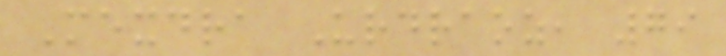Mexdra Urdraoz, 79
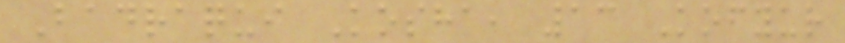Badraqui Kosha, 13 Kofyur
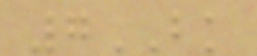7BK
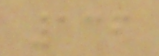136
